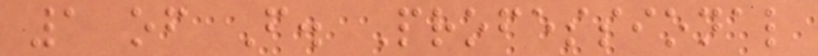1 of F. Professional
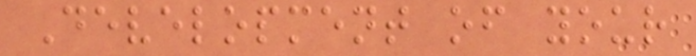Development of your
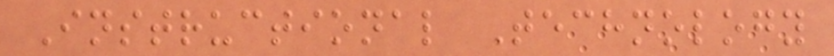Instructional Technology
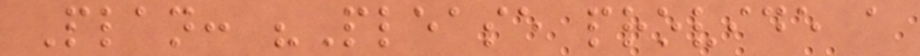Plan: "Please provide a
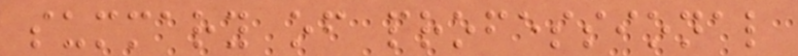summary of professional
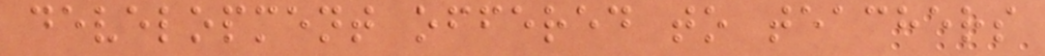development offered to teachers
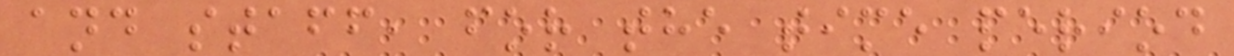and staff, for the time period
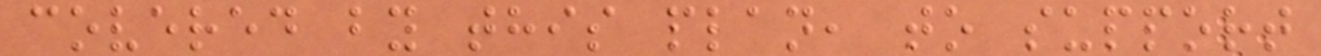covered by this plan, to support
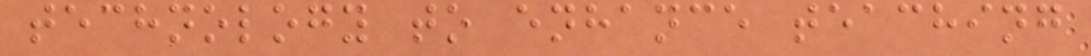technology to enhance teaching
